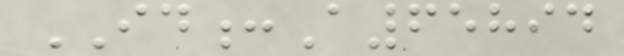ID:A65894
